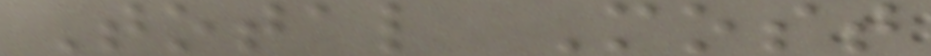Total Most
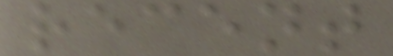recent
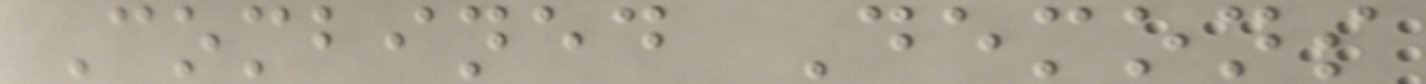Combined Demons
